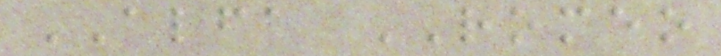ALFA ROMEO
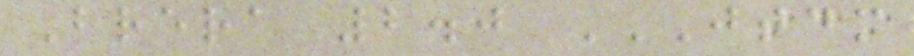Brera 2.0 JTDM
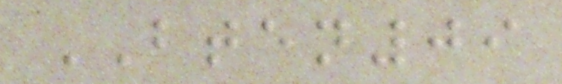BTEN09
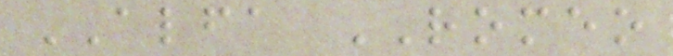ALFA ROMEO
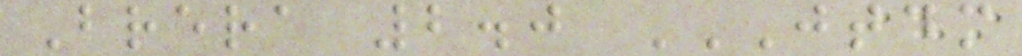Brera 2.0 JTDM
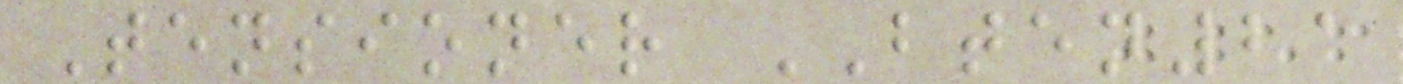Tensioner BTEN21
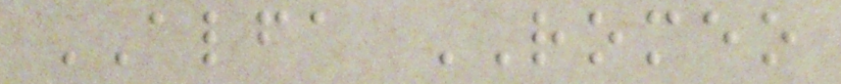ALFA ROMEO
